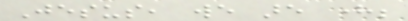Jesus, we are here;
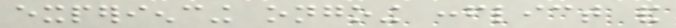experiencing ongoing conflict and
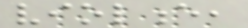violence,
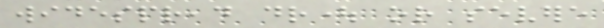widespread drought or severe
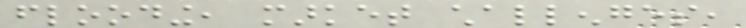flooding, market challenges,
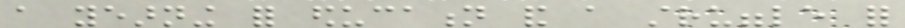a yearning for education and a struggle for
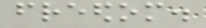freedom.
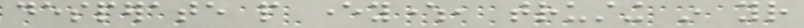desperate people everywhere, trusting in your
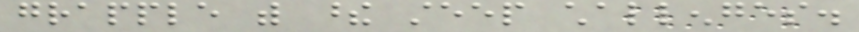grapple with these steep challenges.
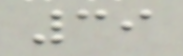39
